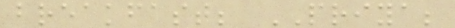breakfast; PRIYA;
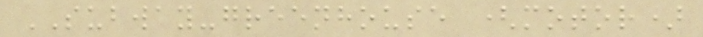SUBWAY-greenhouse (motor)
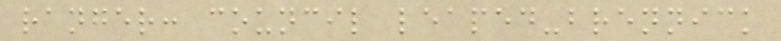ranger: council leaped-brennick
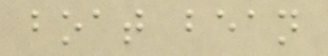boat bean
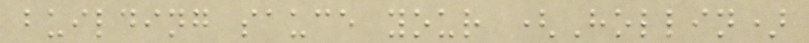building sauce your (Hollin)
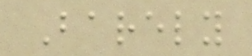Barely
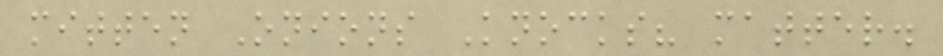mitten Onions Knocks? matter.
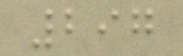297
